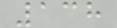138
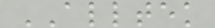ALLTEK
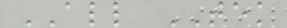ALL TEK
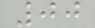00
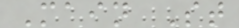Main St
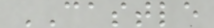CASTLE
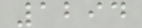1294
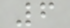6
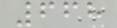668
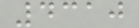4310
